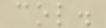col.
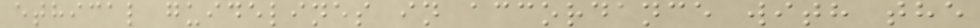ethical guidelines in accordance with the
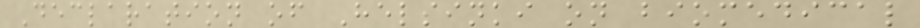Declaration of Helsinki on biomedical
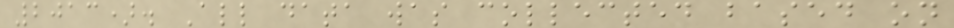2013). All data was collected based on
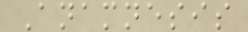Anamnesis
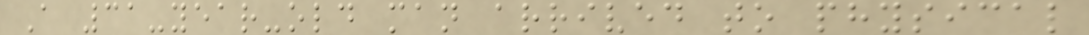A 31-year-old man arrived to physical
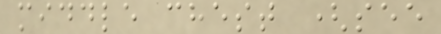middle chest (see
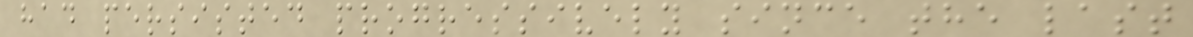had persisted progressively since the last
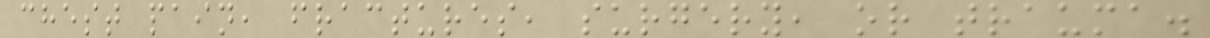chest pain, fractures, surgery, or trauma.
